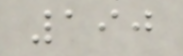190
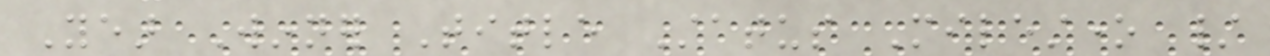Year Winner Title Status Milestone /
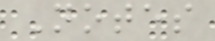Notes
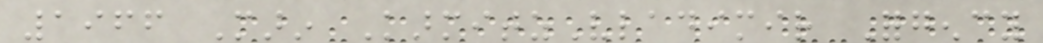1966 Marin KarmitzVladimir Forgency
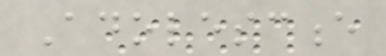Adolescence
